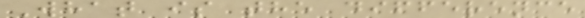What is the difference
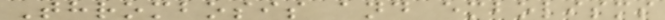Thrombosis and embolisms
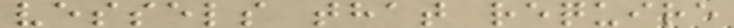vessels that require
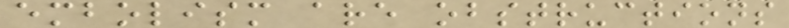embolism are obstructions
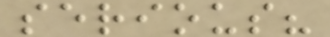serious?
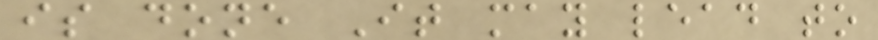is done It may lead to
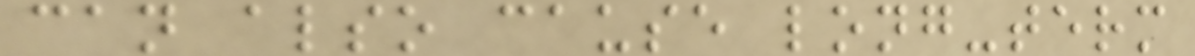can also cause long-term
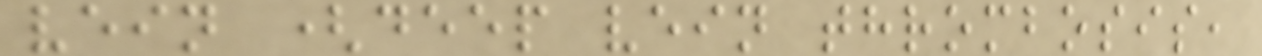vein (deep vein thrombosis,
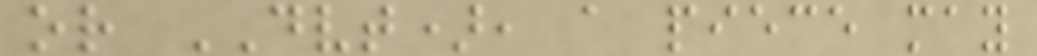or DVT), a piece may
